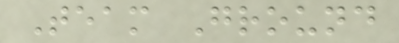Team Ground
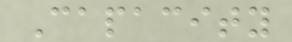Capacity
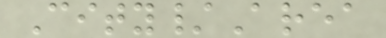City/Area
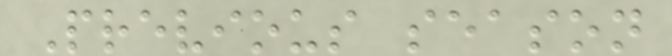Previous season
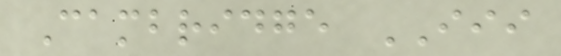Cambridge III
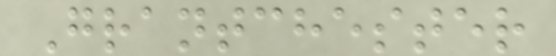Grantchester
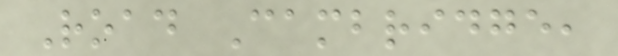Road Cambridge,
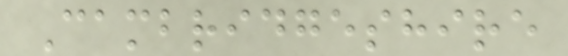Cambridgeshire
